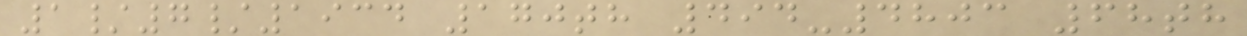1/7/1934 170th 494-4803 68th
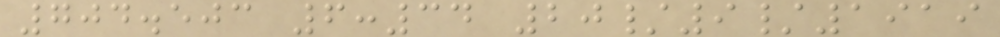704.503 6:34 20/9/1919
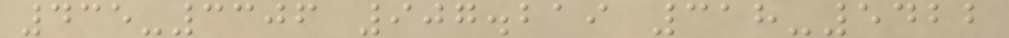435-3306 907.219 318-5422
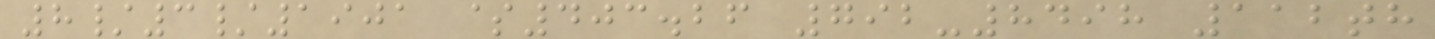8/3/1901 $403.26 792-8498 112th
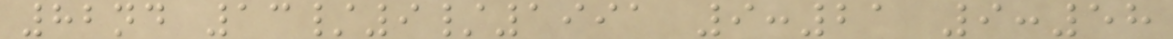82nd 13/9/1991 9:21 9:58
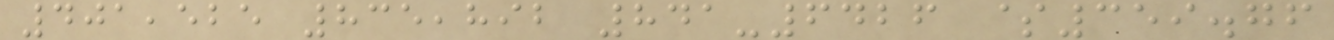401,525 835,892 841-6426 $359.76
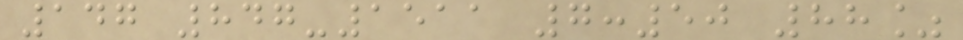147 847-1511 7:50 88%
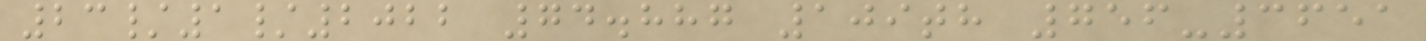23/1/2022 74.887 109th 756-3651
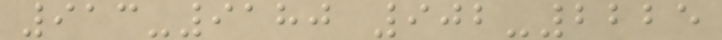913-9180 902-2225
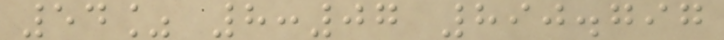54% 8:07 890.797
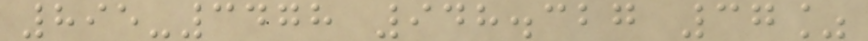895-3478 948.327 37%
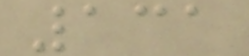131
